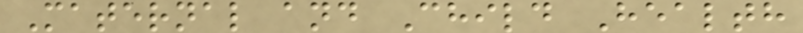Maternal and Child Health
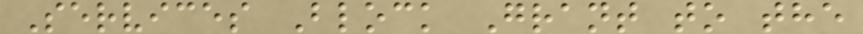Services Block Grant to the
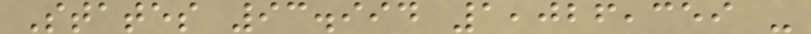States 93.994 1,026,359 -
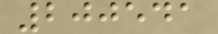200541
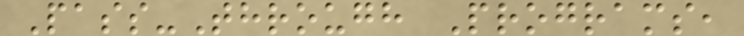Pass-Through Programs,
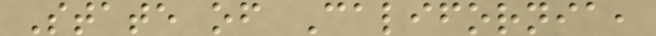State of California,
